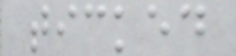ticked
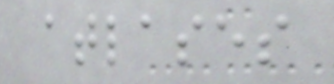atlases
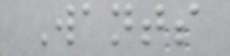Wants
